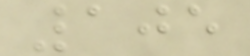105
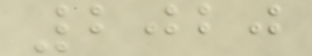2020
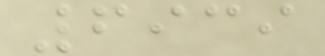6939
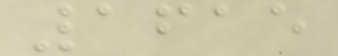1615
